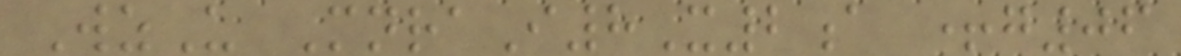WzU MnraI8X2a +g06
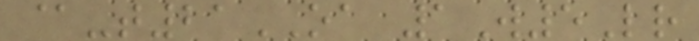@-t21OA 1W5Lr
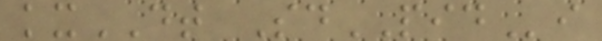kxDT SdPIDi
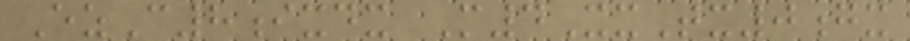EzC8ixdx M4XxTx0gx
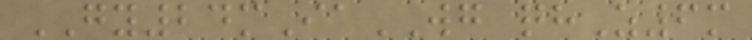GY24mIaWG qhZ6m
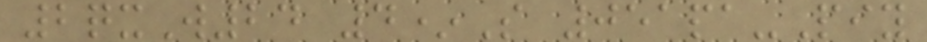2qxW24 4*S 051pa-Piy
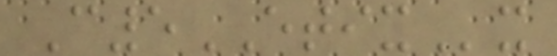C5ETIXx
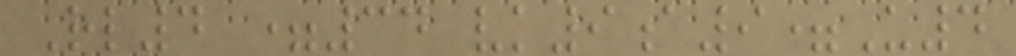Rl4 =34 vk9a9=U4
